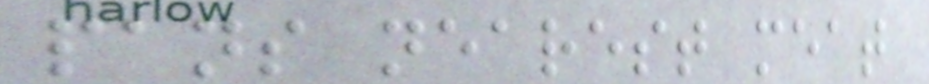pans nearest meat
